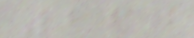260
